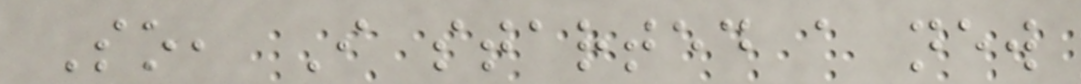So, I started a new
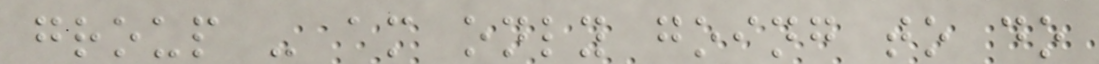group - am only going to do
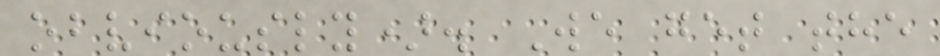obviously). We get the
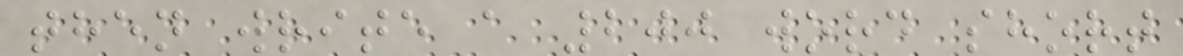then write a 200 word short
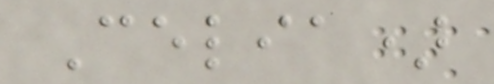Celia)
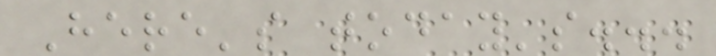Here's today's...
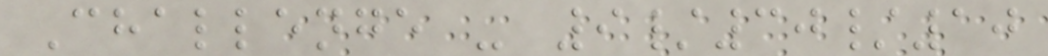Challenge - 9/30/10
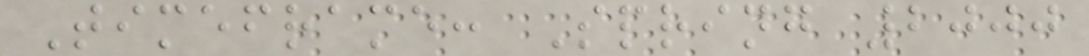Timeframe: Spring 2000
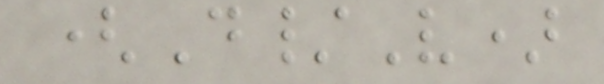(D/V)
